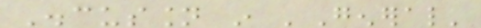Discussion in 'General'
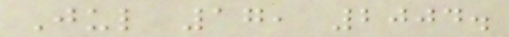Jul 17, 2004.
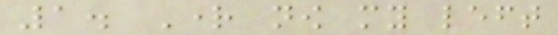1. Right now my left
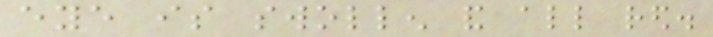eye is swollen and all red.
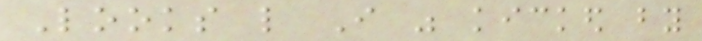Looks like I was kicked by
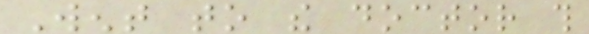Went to the doctor this
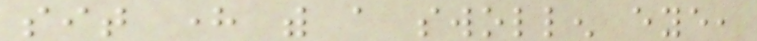sit here with a swollen eye,
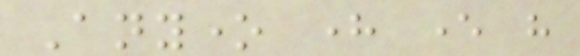Anyone here ever have
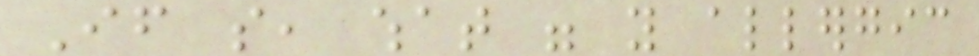If so, what were you allergic
